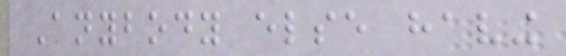Anybody else having
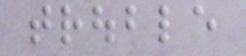trouble
